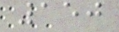150
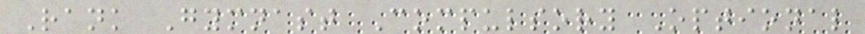Rank Gymnast Compulsory Optional
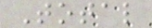Total
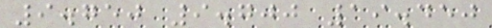9.750 9.700 19.450
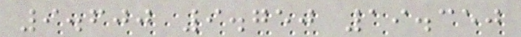9.600 9.750 19.350
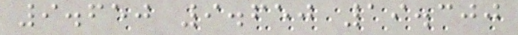9.650 9.650 19.300
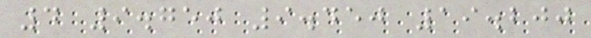4 9.750 9.450 19.200
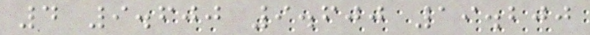4 9.600 9.600 19.200
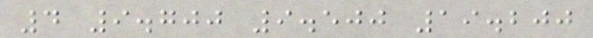4 9.700 9.500 19.200
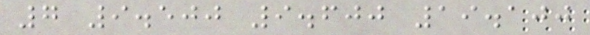7 9.500 9.600 19.100
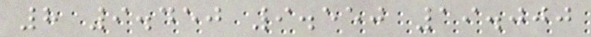8 9.450 9.550 19.000
